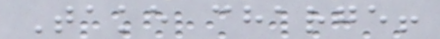Take charge!
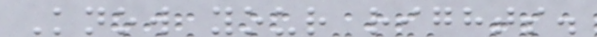Know your rights.
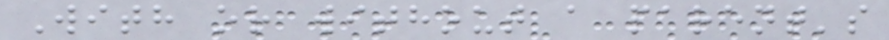With or without a parent's
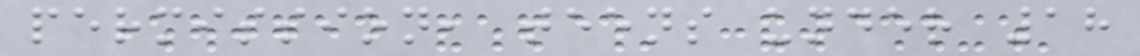permission, teens under 18
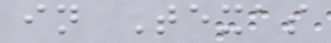in Texas
